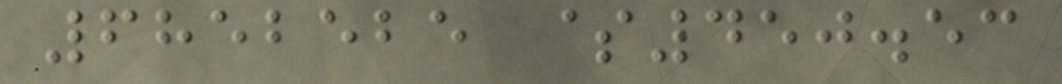6852525 $450.53
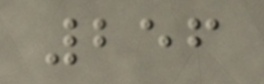256
